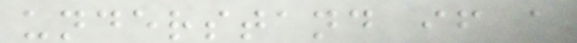understand if a
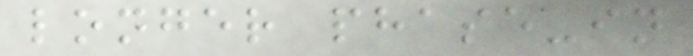longer phase-in
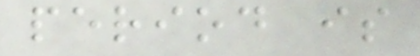period is
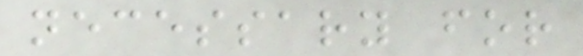necessary for
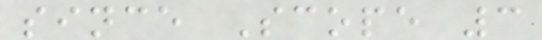since Scope 3
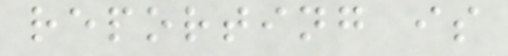reporting is
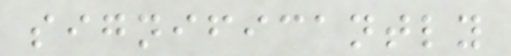significantly
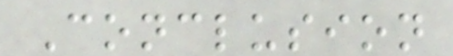Conclusion
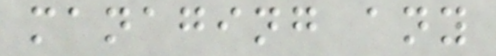managing any
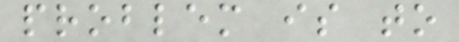problem is to
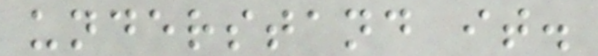understand it.
